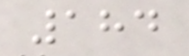184
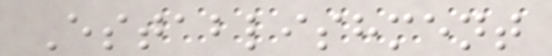Establishment
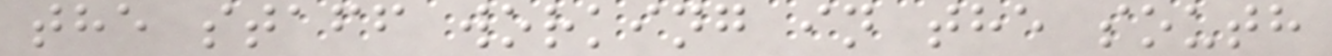the staff working in the south
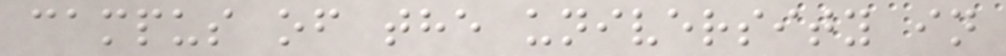campus of the university in
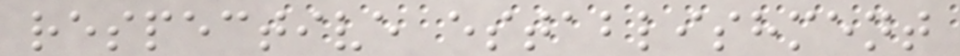respective establishment
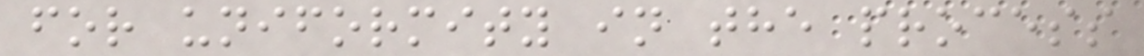for uniformity in the process
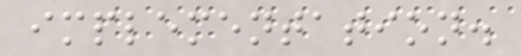implementation.
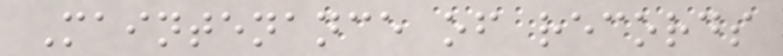Maintenance of records
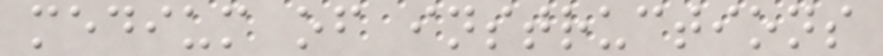medium of instructions
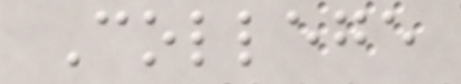College
